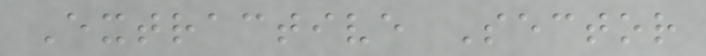Extractive Sector
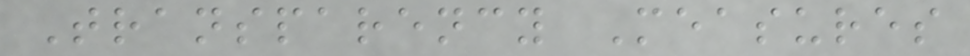Transparency Measures
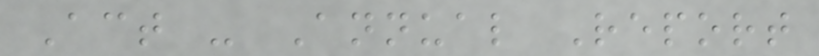Act - Annual Report
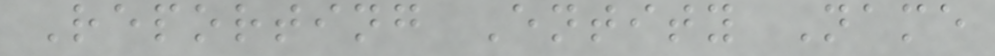Reporting Entity Name
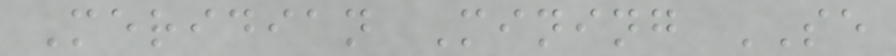Meridian Mining SE
